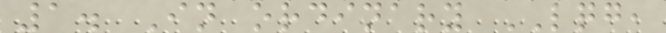1. In ordinary LQG,
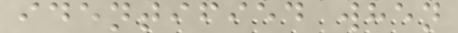identified when
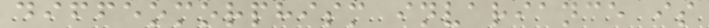diffeomorphism invariance is
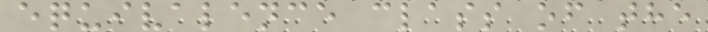equivalence class of the
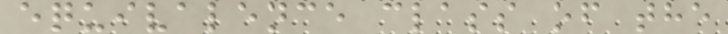equivalence class of the
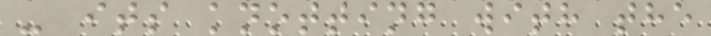- its knotting with the
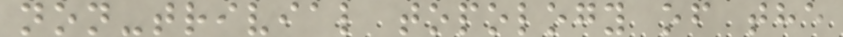non-trivial topology of the
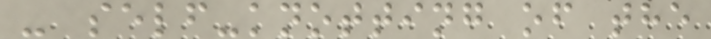- self-knotting of the
